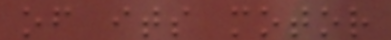of its motor
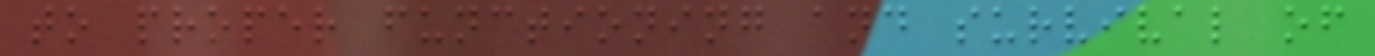to proper functioning and survival of
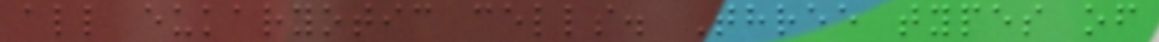all eukaryotic cells. Three types of
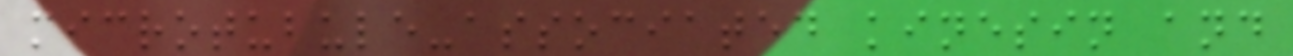microtubule-associated kinesin and
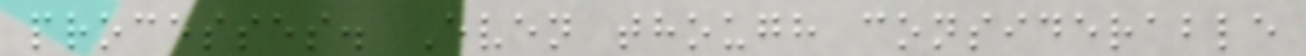processes. Even though considerable
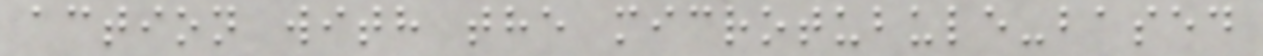action with the microtubule-based
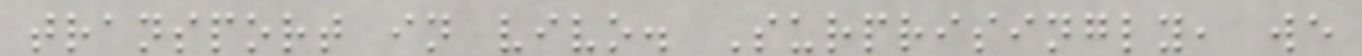transport in vivo. Surprisingly, we
